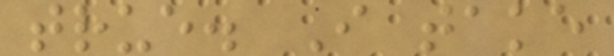true. I take
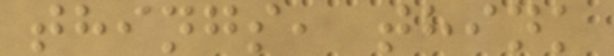things, think
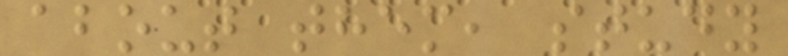about them, study
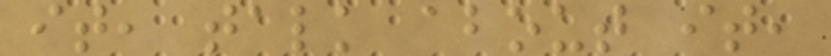it, talk about it,
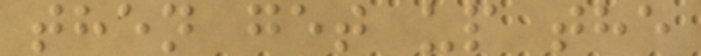then get up the
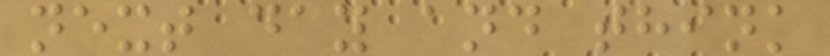next day and think
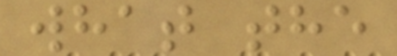what the
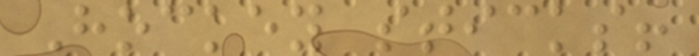Hockey sticks!
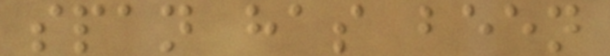span has been
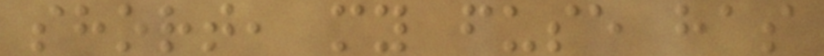short, my fuse has
